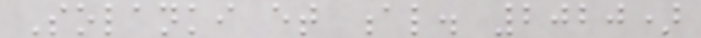Solanki et al. 2020)
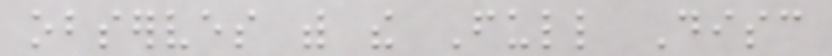observes with the Full Disc
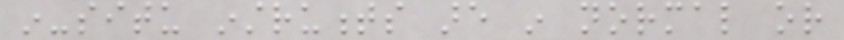in-situ instruments are in normal or
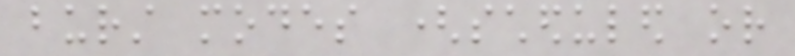burst modes (scheduled or
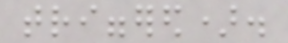triggered).
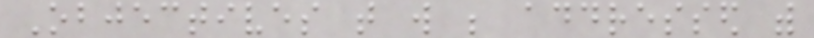Objectives that will be addressed with
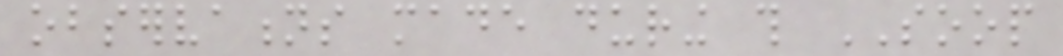observations made during this SOOP
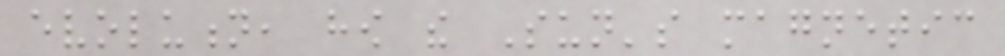evolution, how the Sun's magnetic
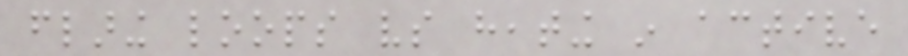flaring loops vs heating in active
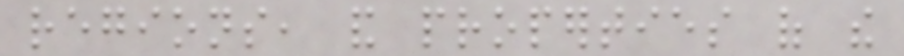regions, and properties of the
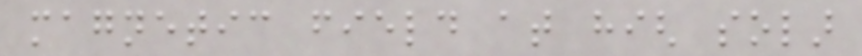magnetic field at high solar
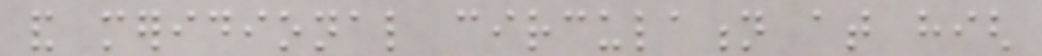and meridional circulation at high
